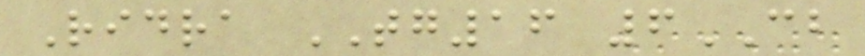Ridra TG16 6CB
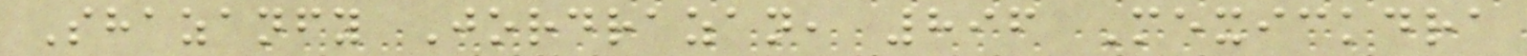Shazanfy Jordrazan, 896 Mexickdra
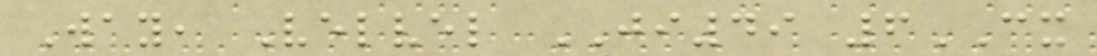Way, Velvel JI49 6CX
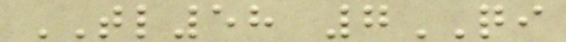TL58 7QI
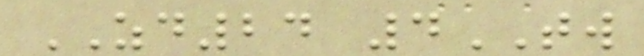ZD24 4TW
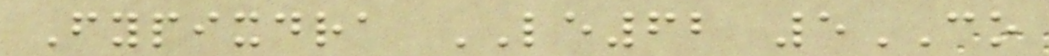Fypixdra LE62 5CO
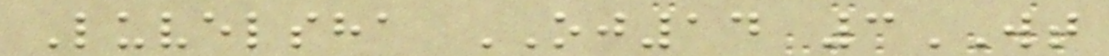Luvelsha OJ14 3WT
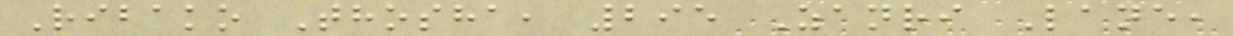Ribako Thosha, 295 Zanri Lane,
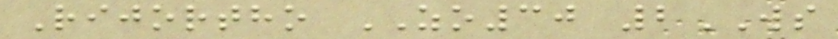Rijortho ZO30 2WS
